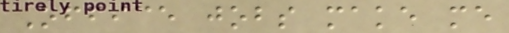Office jobs make me
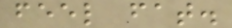feel fat.
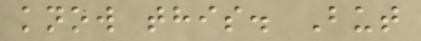know this. But
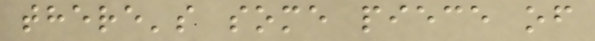there's some piece of
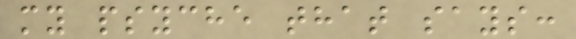my psyche that says:
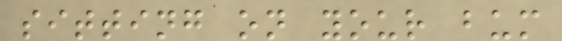sitting on your bum
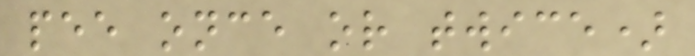pee once or twice)
